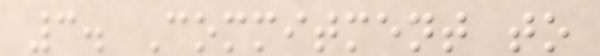3. Commitment to
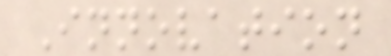Innovation
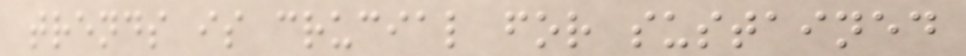trends is crucial for sustained
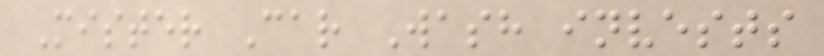Mister Car Wash invests
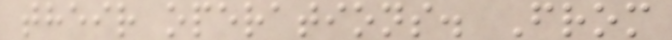their operations. From
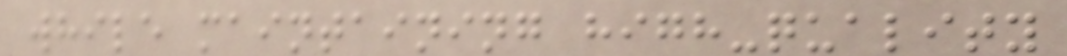while maintaining high-quality
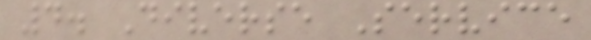4. Diverse Service
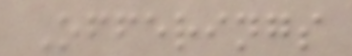Offerings
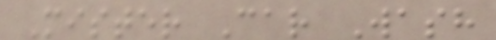Mister Car Wash
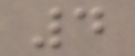4
